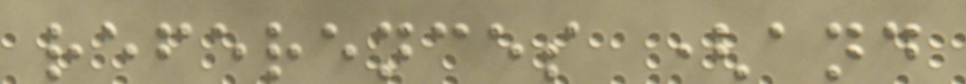references (and
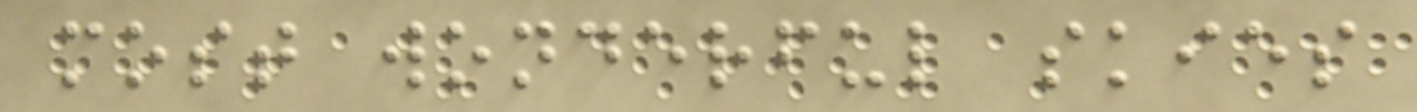most wonderful skies
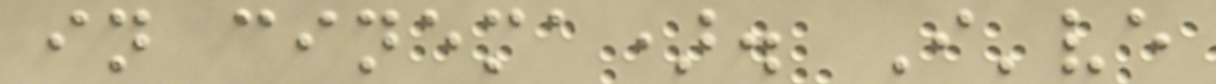in cinema). I've
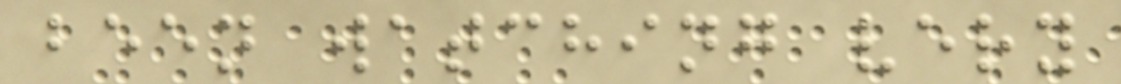been watching very
